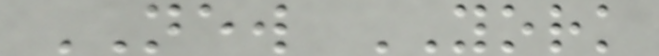NEW YORK
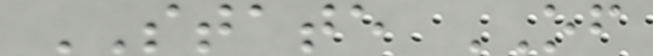STATE OF
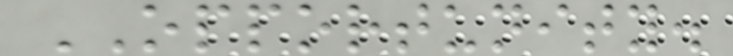OPPORTUNITY.
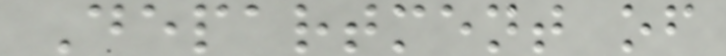Department of
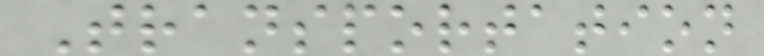Transportation
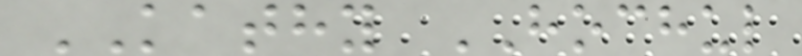KATHY HOCHUL
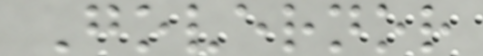Governor
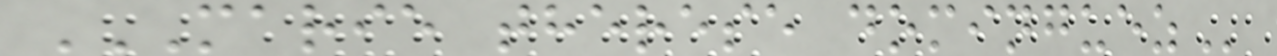MARIE THERESE DOMINGUEZ
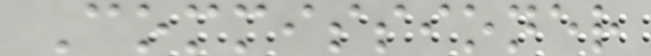Commissioner
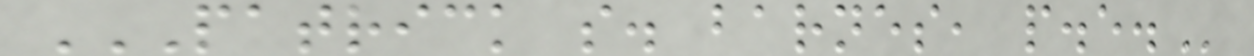PATRICK S. BARNES, P.E.
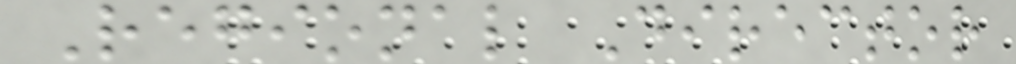Regional Director
